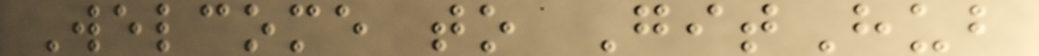Welcome to GitHub
